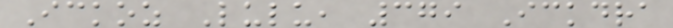Ickoz Lulu, 379 Ickdra
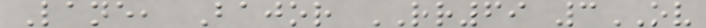Lane, Bajor RR69 3OV
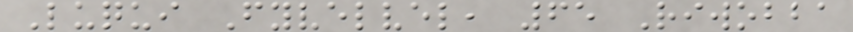Luqui Fyvelvel, 65 Riwobba
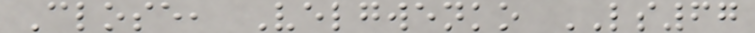Close, Velgwenko LS67
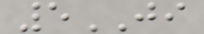5JI
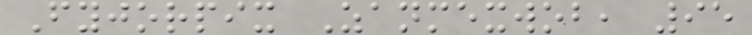Fyjorpix Zanmexwob, 95
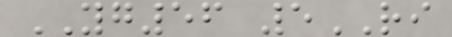YG56 5RI
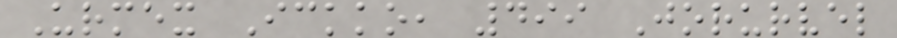Urmex Ickko, 499 Jorurvel
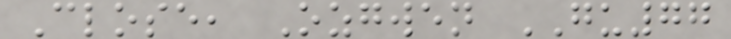Close, Ozgwen GU77
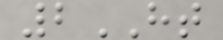2HT
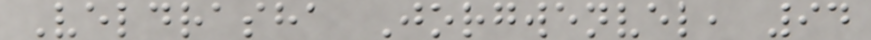Veldrasha Jorgwenvel, 94
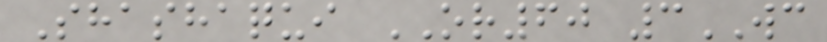Shashaqui OR60 3WC
